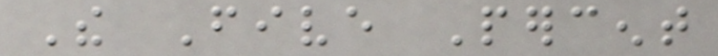The Five Percent
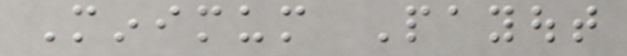Minimum Payout
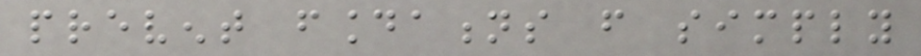prevent foundations from simply
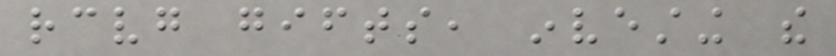receiving gifts, investing the
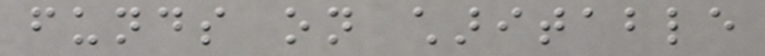funds on charitable
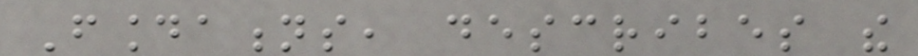Foundations, describes the
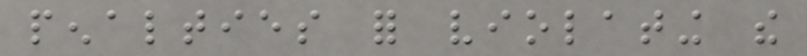penalties for violating the
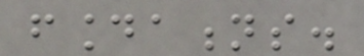foundations.
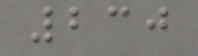230
